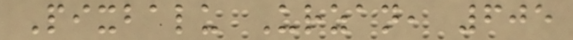Pixbalu Urzan, 605
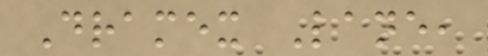Dramex Lane,
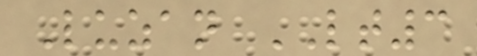Luzan LT3
